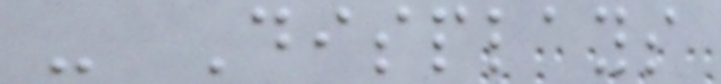- Displays
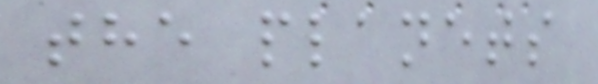the planets
